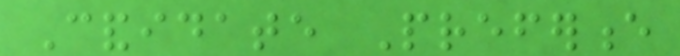Candidate Preference
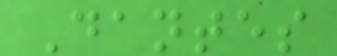Dantes
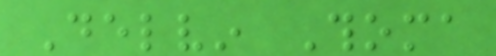Delvin Thoma
